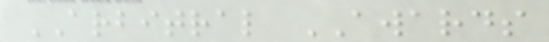ARBITRAL AWARDS
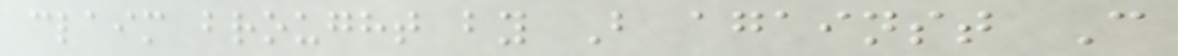claim brought by B against C
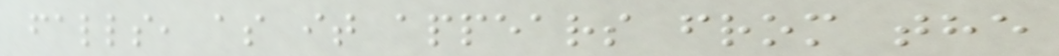falls, as it appears from the
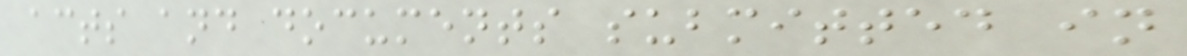acts and documents submitted in
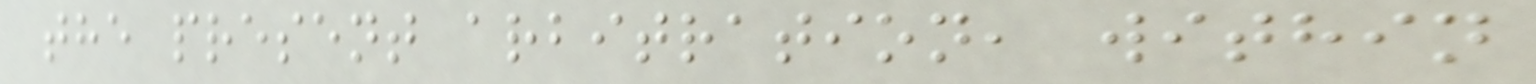the present arbitration, within
